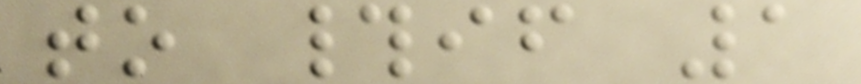to #if 1
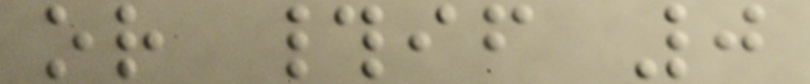or #if 0
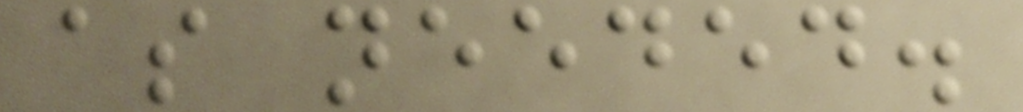as needed.
